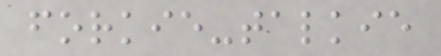forkie-talkie
